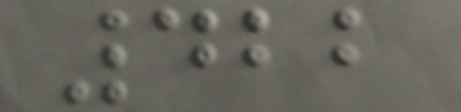422
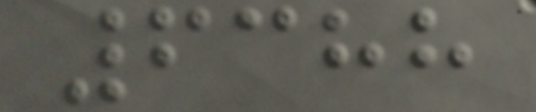6388
